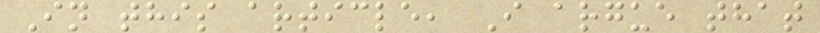In this article, I argue that
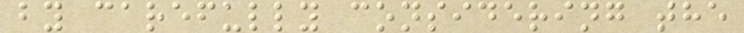by carefully considering the
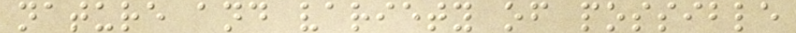nature and variety of possible
